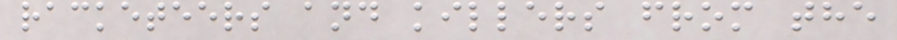racketeers and killers from the
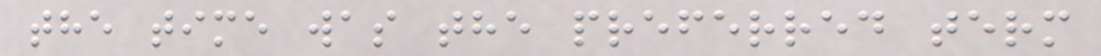the time was the preferred term
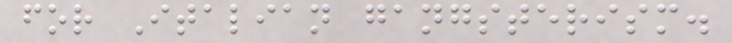for Italian gangsterism.
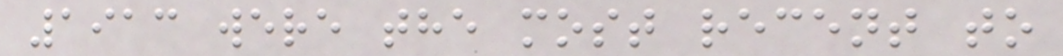1913 were the most recent to
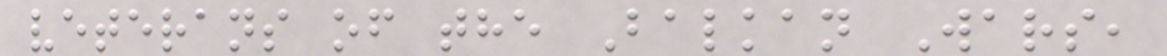veterans of the Balkan Wars,
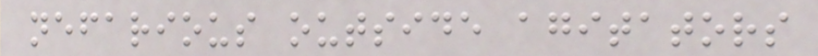nefarious outside agitators
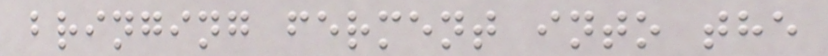bringing ferment into the
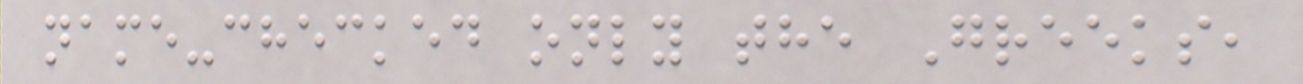name-checked only the Greeks,
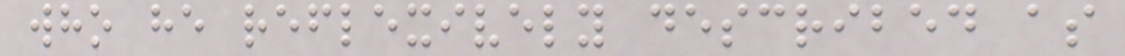who he reflexively described as
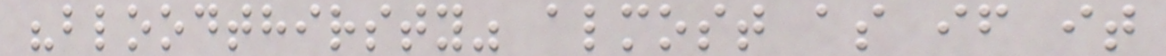"bloodthirsty" almost as if it
